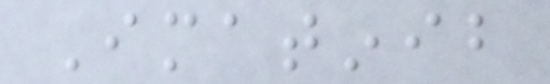Imatinib
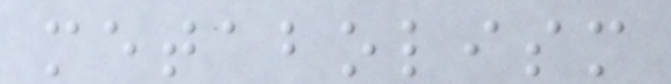metabolism
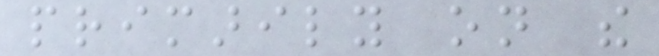primarily on the
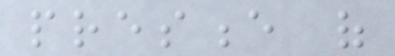presence of
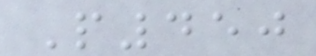P450
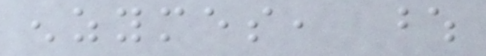enzymes, whose
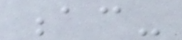ac-
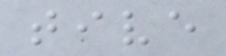tive
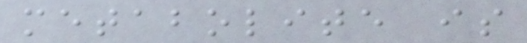metabolite is
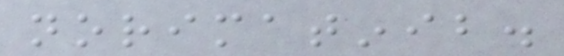norimatinib.
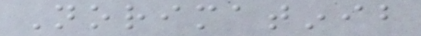Norimatinib
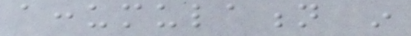accumulation in
